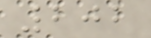202
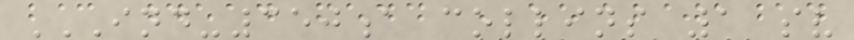IND-350A COLLINS 1 SV
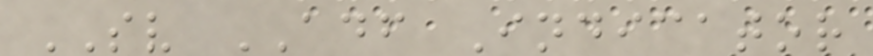SV ADF Indicator
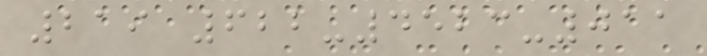219 622-4523-011
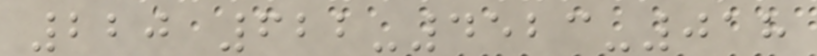220 622-4523-018
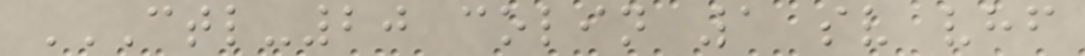CTL-20 COLIN 1 SV VHF
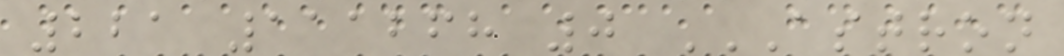221 111268 0 ASTRON
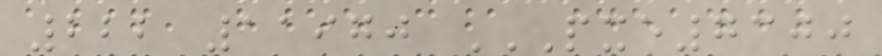222 11970 PXE7300
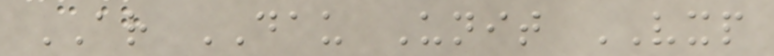AR DAU Unit VXP
